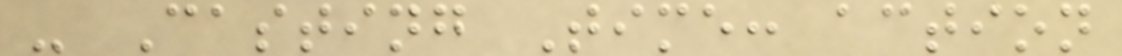- Casting Time: action
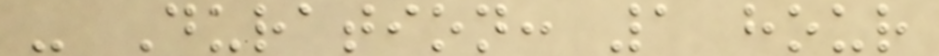- Duration: 1 hour
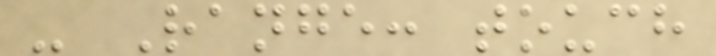- Range: touch
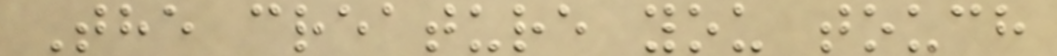The creature you touch
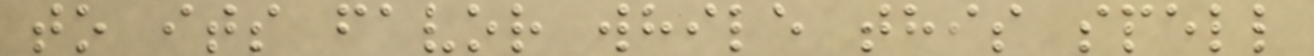to its favor while this spell
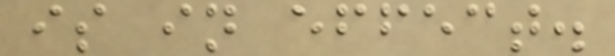is in effect.
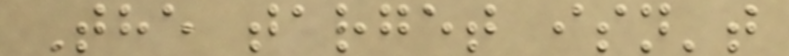The target isn't
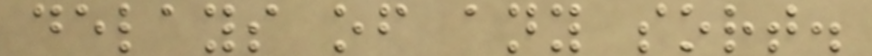delays of any sort.
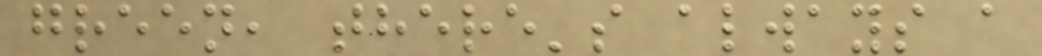green, there's always a
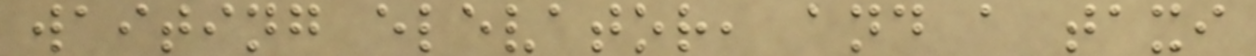waiting elevator, and a taxi
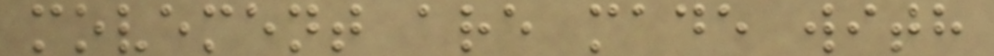movement are made with
